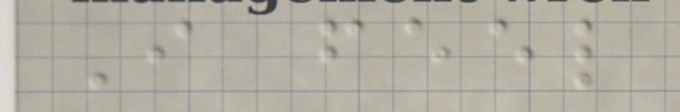I feel
